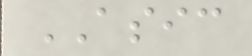ASIC
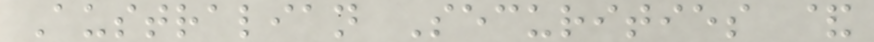Australian Securities &
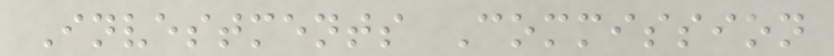Investments Commission
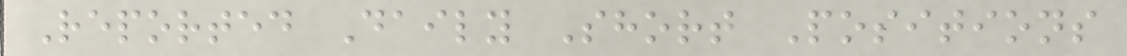Reported Daily Short Positions
